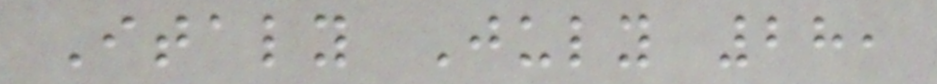Italy July 28,
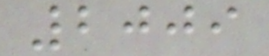2009
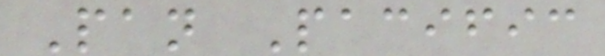Pan Pacific
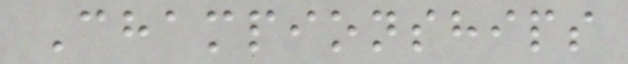Championships
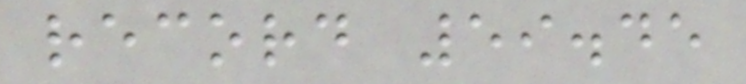record 59.45
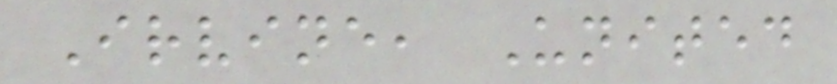Irvine, United
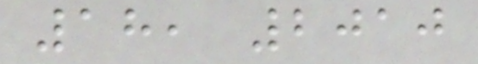18, 2010
